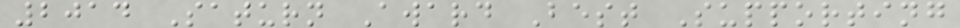2014 Saturn Award Best Supporting
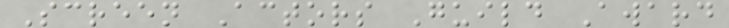Screen Actors Guild Award
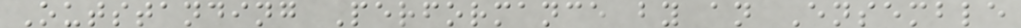Outstanding Performance by an Ensemble
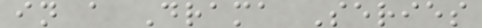in a Drama Series
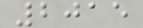2015
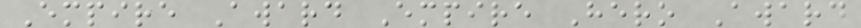Empire Award Empire Hero Award
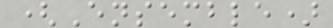(Ensemble)
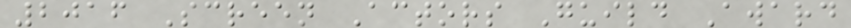2016 Screen Actors Guild Award
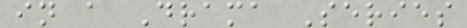in a Drama Series
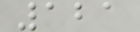121
